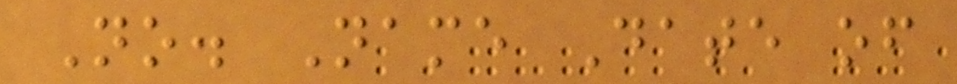No. Name Date of
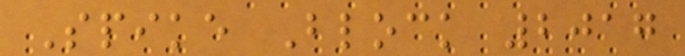Spike Block 2017
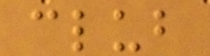club
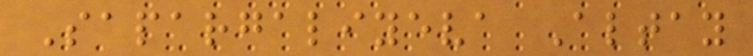Sapargaliyeva Altay
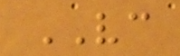VC
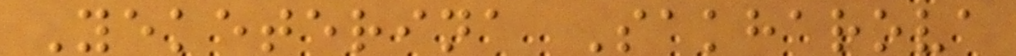Yeketerina Sakharova
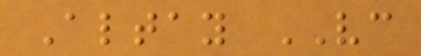Altay VC
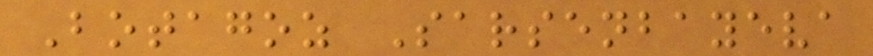Botagoz Sarsenbayeva
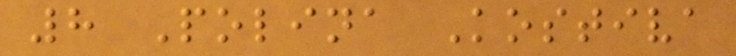8 Polina Kostiva
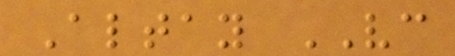Altay VC
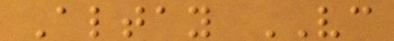Altay VC
